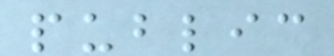public
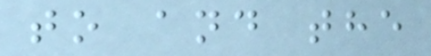to and the
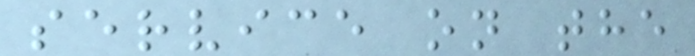service on the
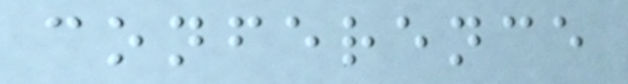conference
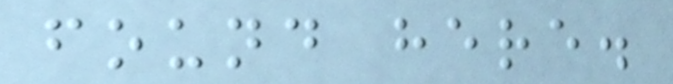found here.
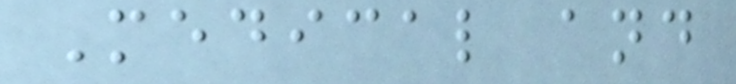Medical and
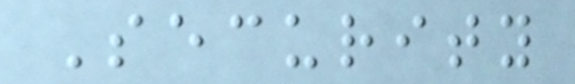Security
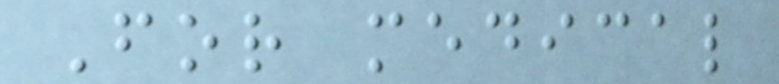For medical
